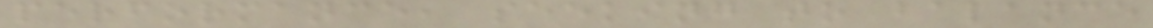performance, seeking to balance
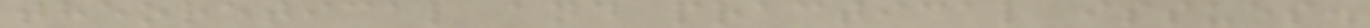theoretical and practical issues.
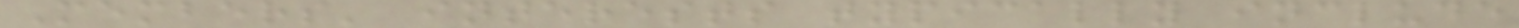Members' interests typically include
